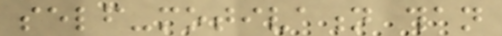self-motivation than
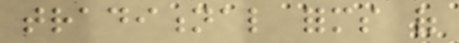traditional forms of
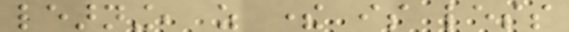learning, as there is less
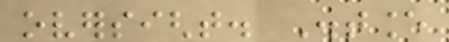oversight. Distance
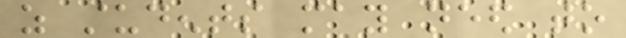as students may need to
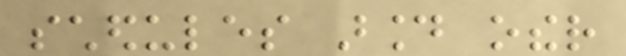schedules around other
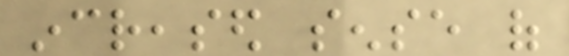increased sense of
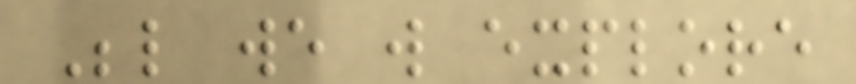Below we will explore
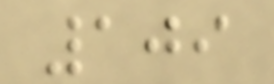109
